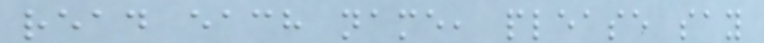read each name, please say
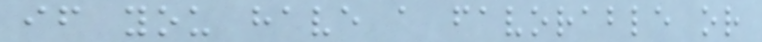if you have a favorable or
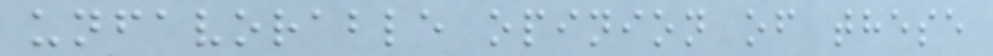unfavorable opinion of these
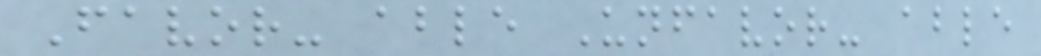Favor- able Unfavor- able
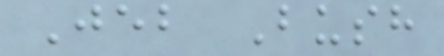Jeb Bush
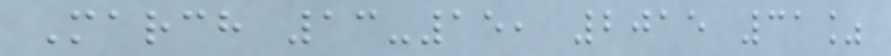March 13-15, 2015 31%
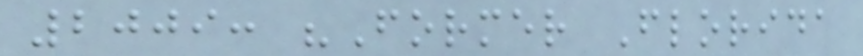2009: "Former Florida
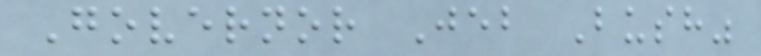Governor Jeb Bush"
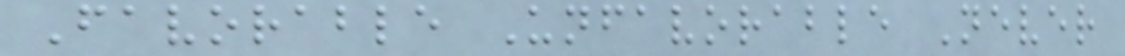Favorable Unfavorable Never
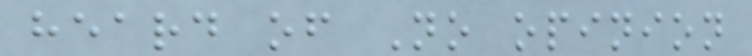heard of No opinion
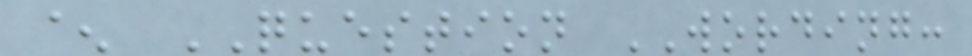^ QUESTION WORDING:
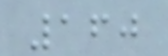160
